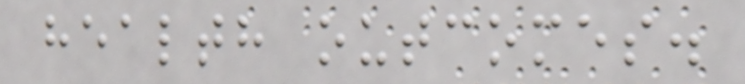health outcomes.
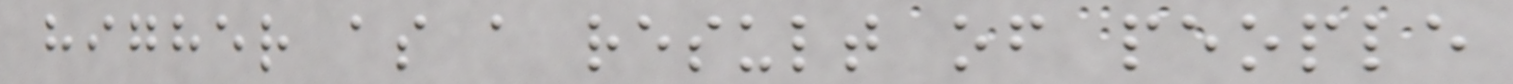higher as a result of people
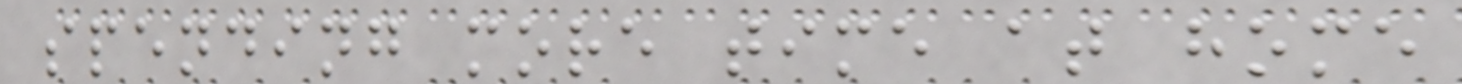spending more time at home
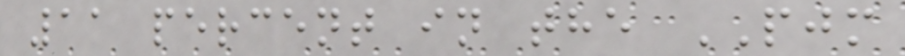11 percent in the PJM
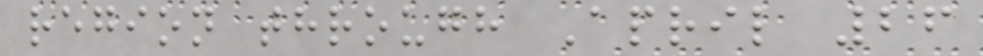region through April 26
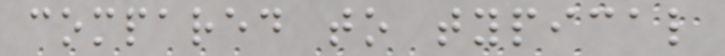compared to typical
